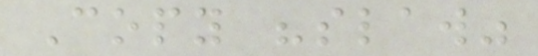Copy "slaw"
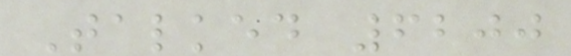Talked 6200
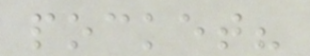pocket?
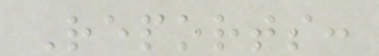Reports:
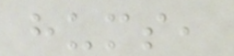hums,
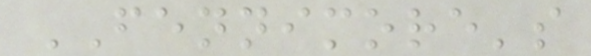FENNIMORE's
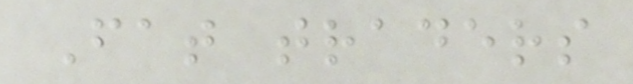Fat traders
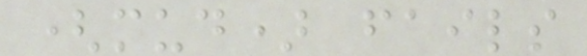(mud) fails
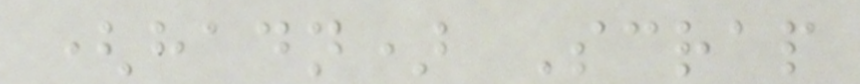(hadn) Scrap
